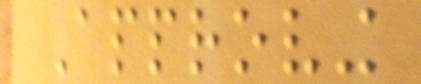Approving
